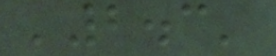'2.3'
